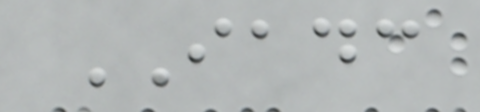IADC
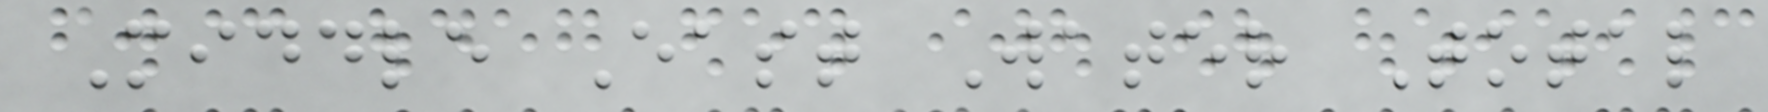Middle East Water Total
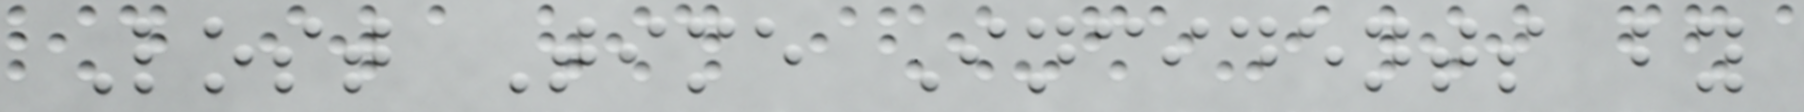Lost Time Incidents by
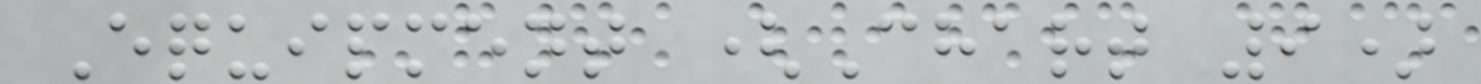Equipment (Chart 9)
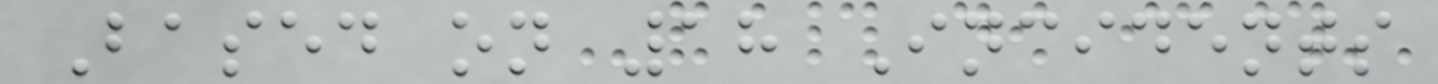Based on 18 Incidents
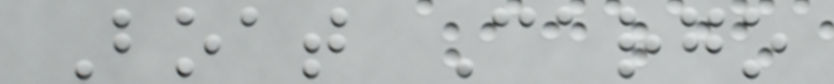Boat Cargo
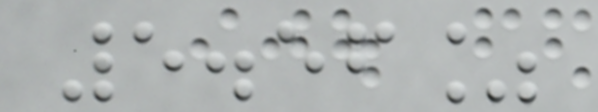5.56%
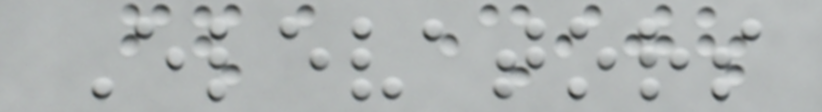Elevators
